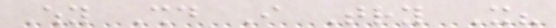Why Should I Try It?
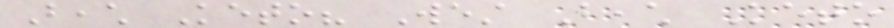Beach Keto? West Beach Keto
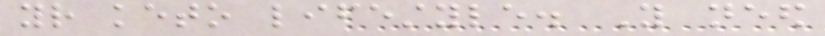your keto lifestyle. You need
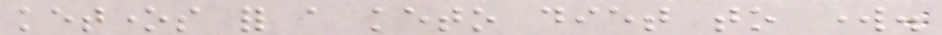ketones for a keto diet to work.
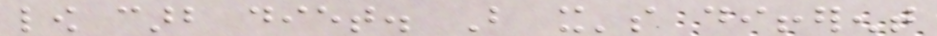low carb diet. But it's different
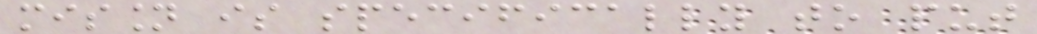mission is specifically to put
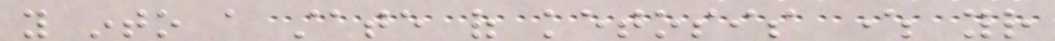you into a state of ketosis where your
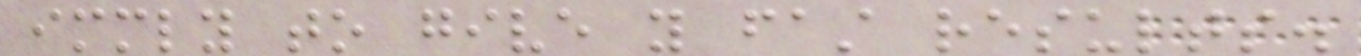immediately to give you fast results.
